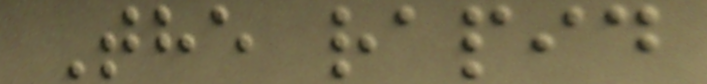The rapid
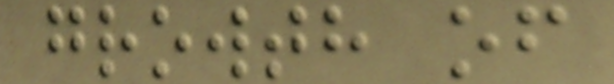growth of
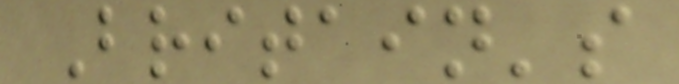Britain's
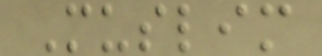Muslim
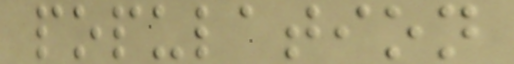population
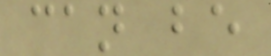can be
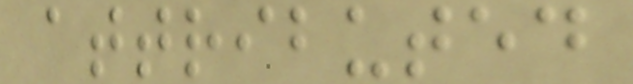attributed
